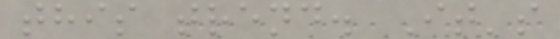this trend. It's
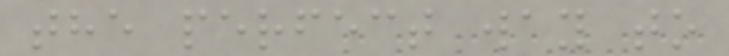the perfect way to
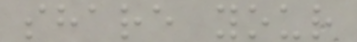share your
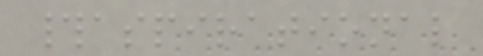#aspirational
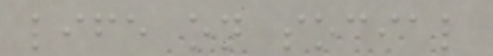life on social
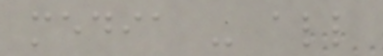media - all
